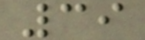39
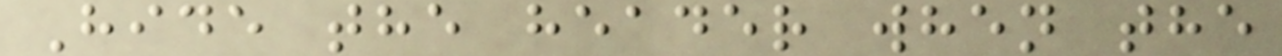Hide the header when the
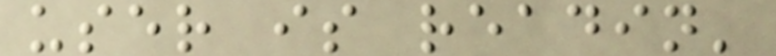user is readin'
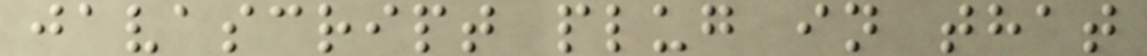javascript plug in that
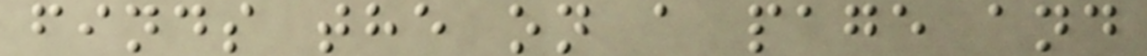finds the on a page and
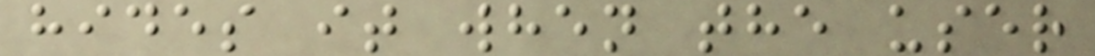hides it when the user
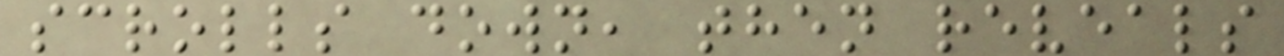scrolls down, then reveals
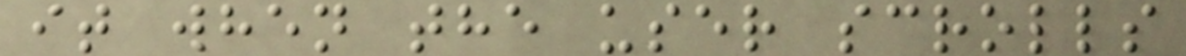it when the user scrolls
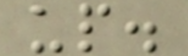up.
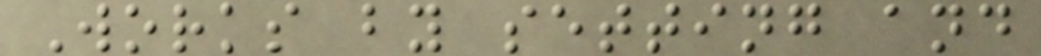Works by setting and
